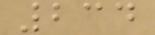234
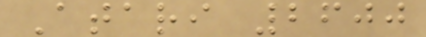Atari 2600
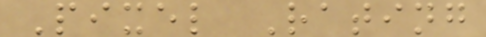Pixel Rating
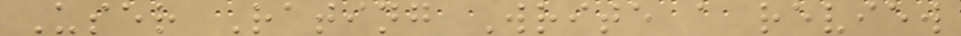User Rating Write a review
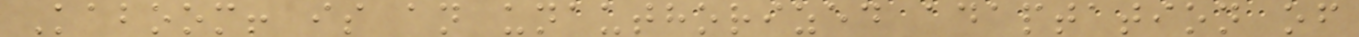Kaboom! is an unauthorized adaptation of
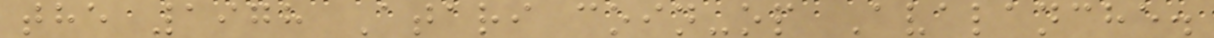the 1978 Atari coin-op Avalanche.
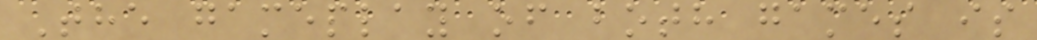The gameplay of both games is
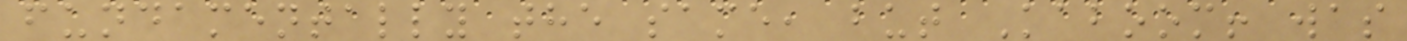fundamentally the same, but Kaboom! was
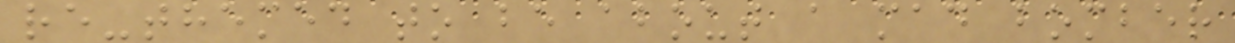re-themed to be about a mad bomber
